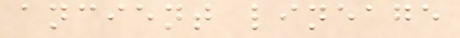ancient lineage
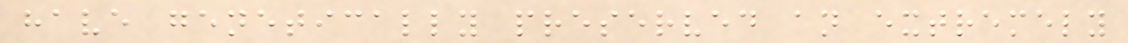have genetically preserved an extremely
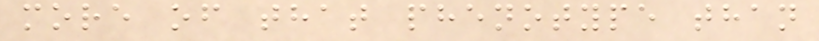more of that phenotype than
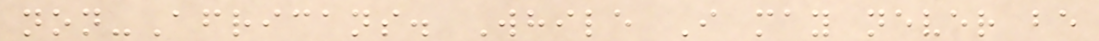non-Africans. While I may never be
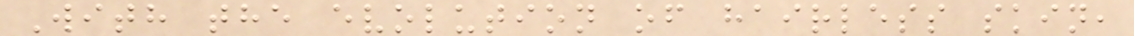With the evolution of hairless skin,
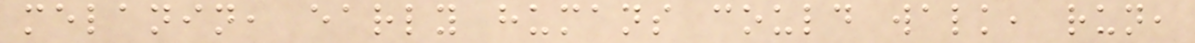melanin, early humans could walk, run,
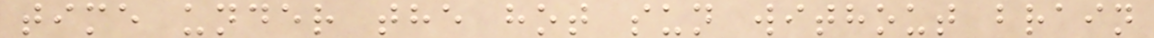time under the hot sun without brain
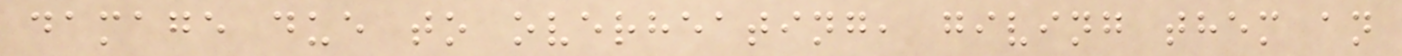damage due to overheating, giving them an
